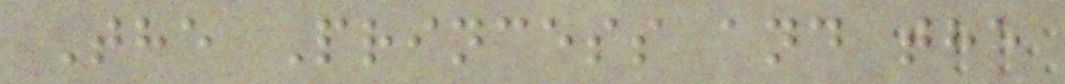The Princess and the
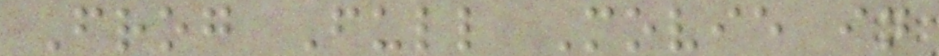Frog Full Movie in
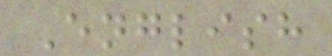English
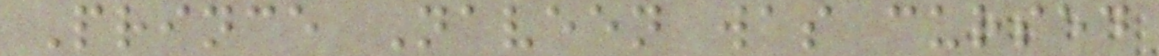Prince Naveen was cursed
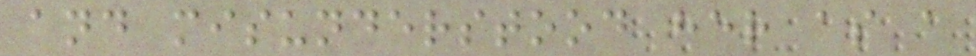and misunderstood her as a
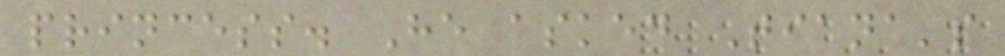princess. He asked Tiana's
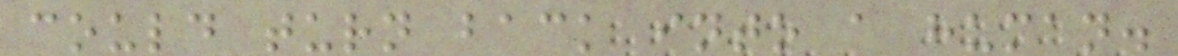could turn back into a human.
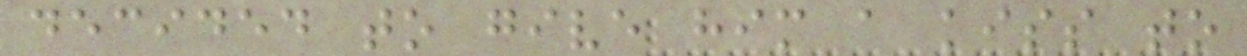decided to give him a kiss to
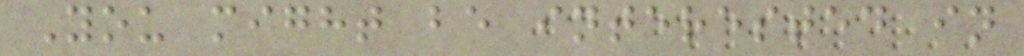You might be interested in
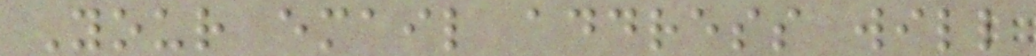Your email address will
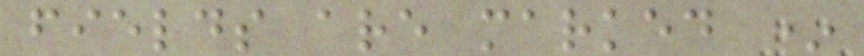fields are marked *
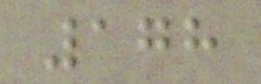178
